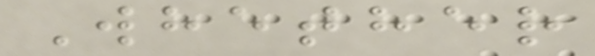Whether
